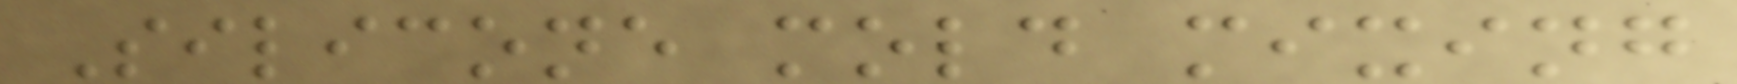Silicone mold mixing
